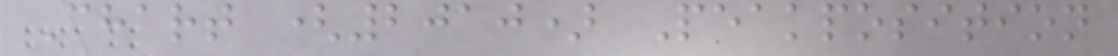Chart (2010) Peakposition
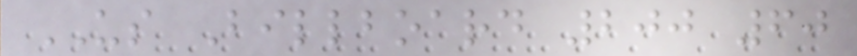US Billboard 200 60
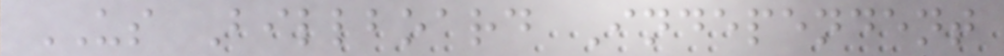US Billboard Independent
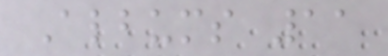Albums 11
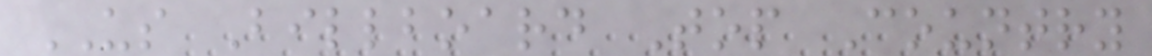US Billboard Top Country
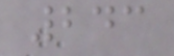243
